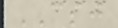CSJ
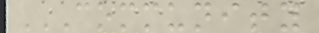COMMUNITY
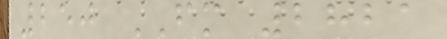250 FM 2821
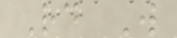Rd W
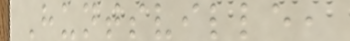Huntsville,
